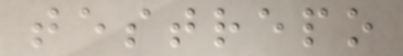testrepo
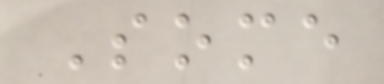Some
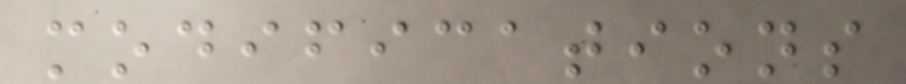modifications
